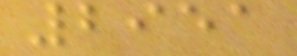2951
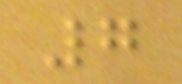7
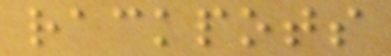rackpots
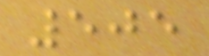505
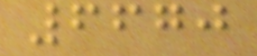6670
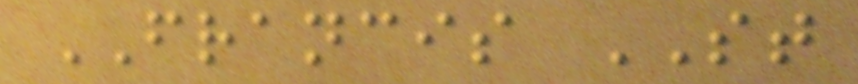FRANCIS ST
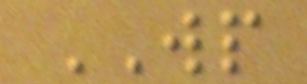WP
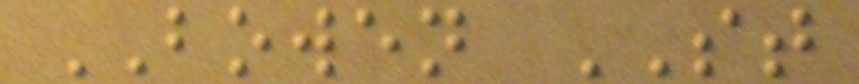BOWEN ST
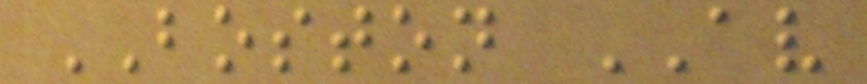BOSTON AV
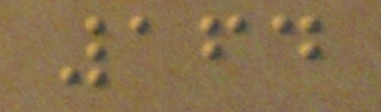164
